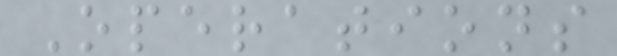Operations
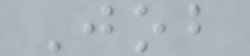Job
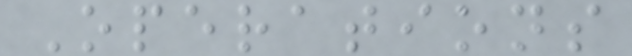Operations
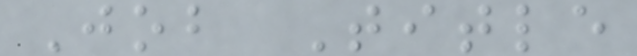Job Title
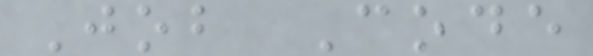Job Code
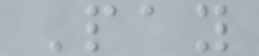Pay
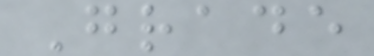Grade
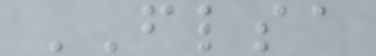FLSA
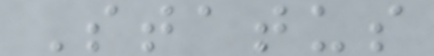Status
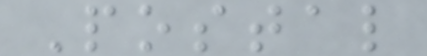Postal
